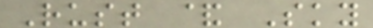Rust & Sky
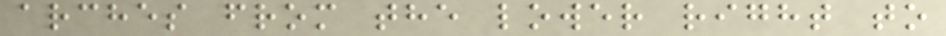arches from the lower right to
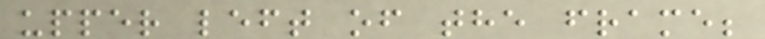upper left of the frame;
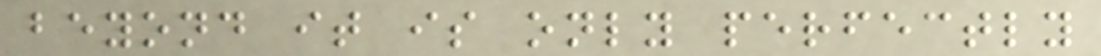beyond it is only perfectly
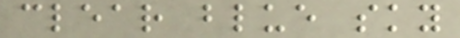clear blue sky
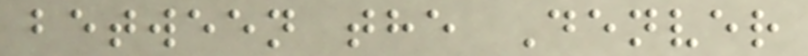between the Denver
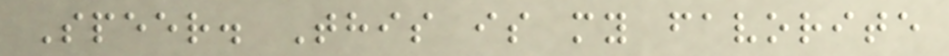Speer. This is my favorite
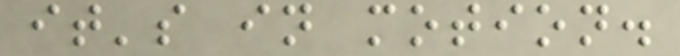it's in motion.
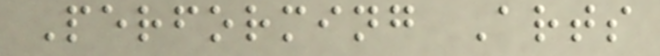Performing Arts
